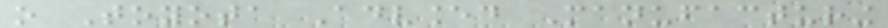o Toyota Advanced Manufacturing
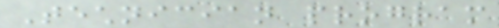Technician program
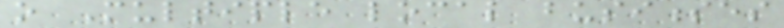o Multiple local businesses
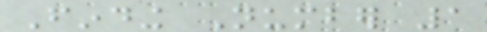Finding Number 1
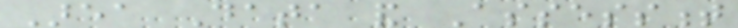Area Data and Assessment
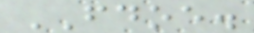FDOE.
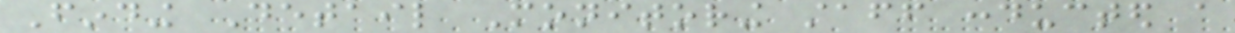Finding Detail Monitoring staff conducted a
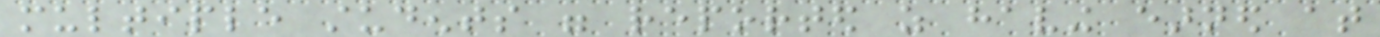multiple students were reported as having earned at
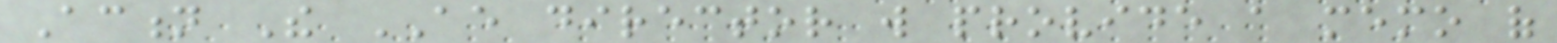Action The AE director will provide a memo of
